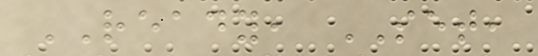READY, SET,
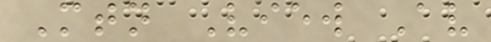Mtn View Av
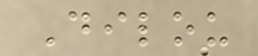Dilou
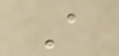A
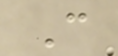C
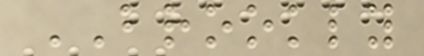BROOKLY
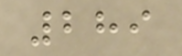289
